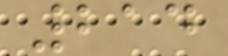214
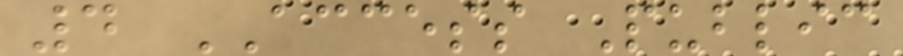4 ACCESS Public
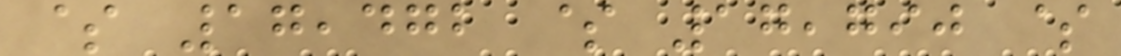$ 17,472 $ 17,790 $
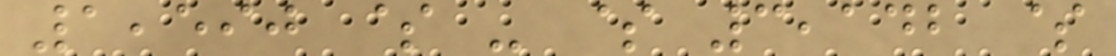1,590 $ - $ 3,142 $
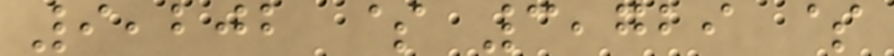9,202 $ 3,729 $
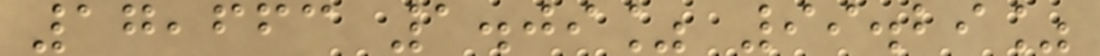17,663 1.09% 99.29%
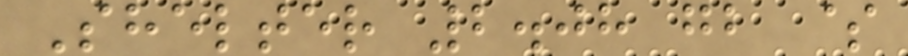Shelter 2.08 gb $
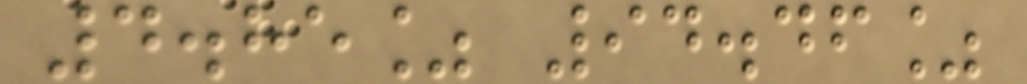4.85% 94.46%
